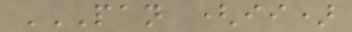PAN (II)
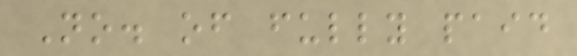No. of fully paid
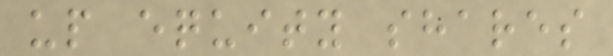up equity shares
